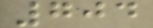704
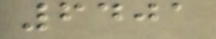6401
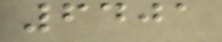6401
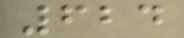624
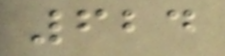624
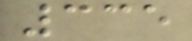335
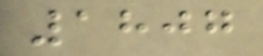1807
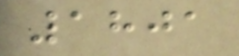1801
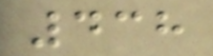438
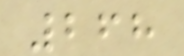268
